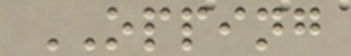OPPING
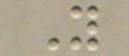Y
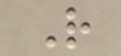R
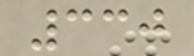330
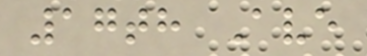17th Ave
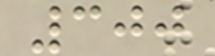300
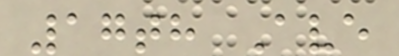17th Ave
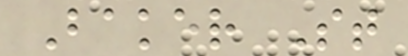Baker St
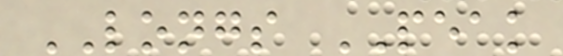LONGS PEAK
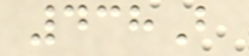438B
